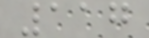117
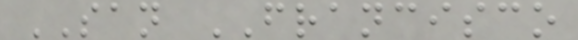SAN FRANCISCO
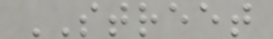STREET
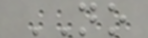NO
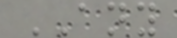ANY
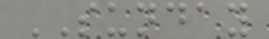SUNDAY
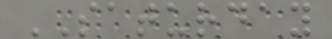SATURDAY
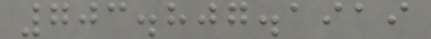703.807.1919
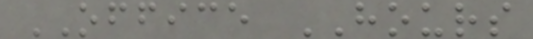OFFICE HOURS
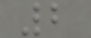2
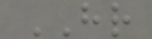HR
